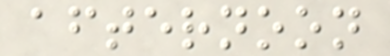afternoon
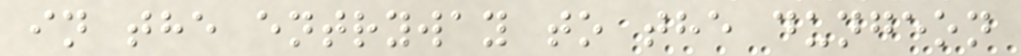in the entryway to the dungeon
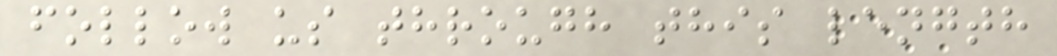follow us through this length
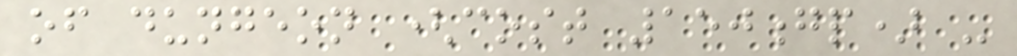of dungeon (cost 150gp) -
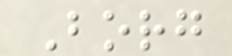Borg
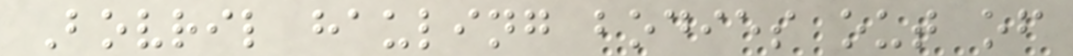Bovril hauling bodies out of
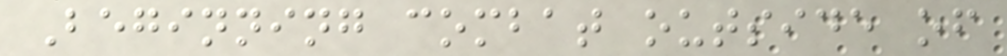Beginning combat outside of
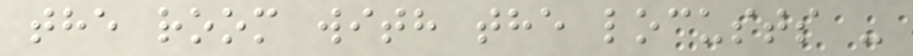the room with the locusts -
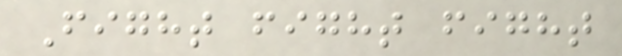Fight fight fight
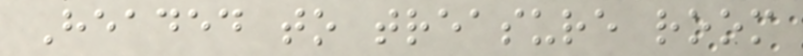Headed to treasure room
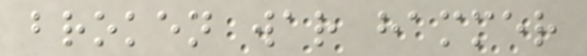broken war hammer
